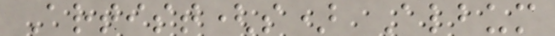Artist(s) Album
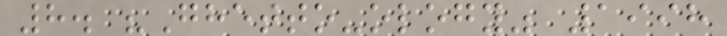8. "Ghetto-ology" 1998
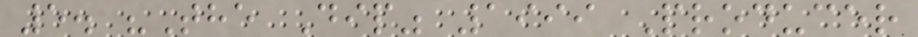5. "The Dip" 1999 Producer
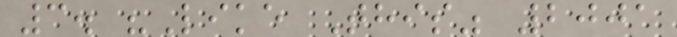3. "Like This" 2001
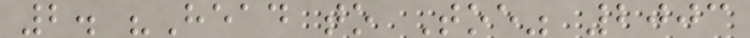2. "Head to Toe" 2003
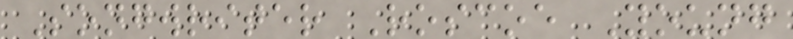Songwriter Roscoe Young
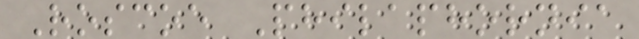Roscoe Philaphornia
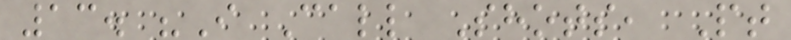13. "I Call Shots, Pt
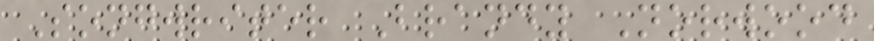Songwriter Brandy Norwood
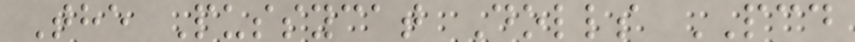The Pussycat Dolls PCD
